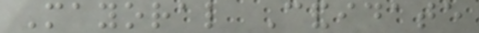Mayoral Candidate
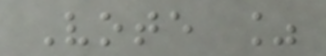Vote %
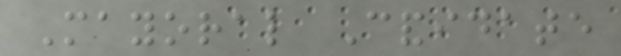Mayoral Candidate
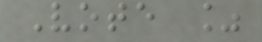Vote %
